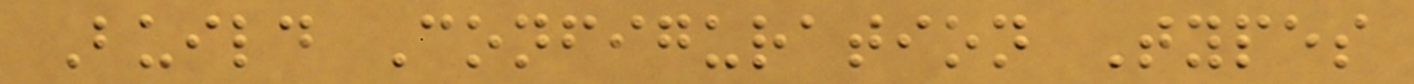Build Configuration Types
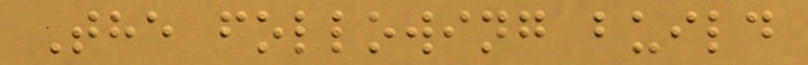The following build
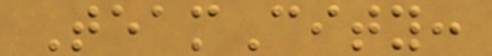TeamCity:
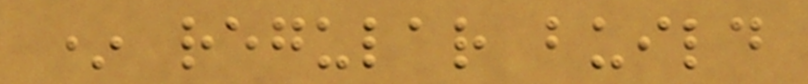* regular build
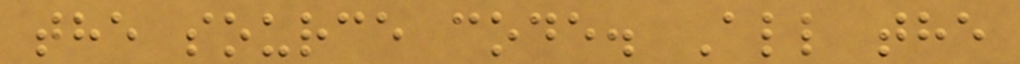the source code. All the
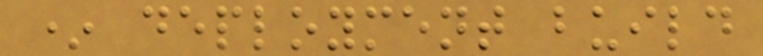* deployment build
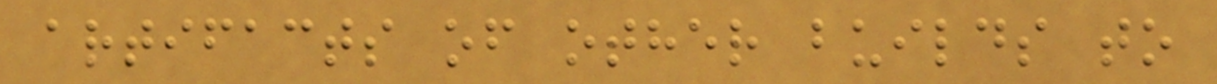artifacts of other builds to
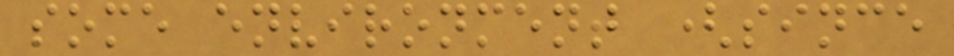some environment (since
